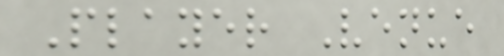Player Venue
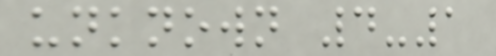unknown 4-1
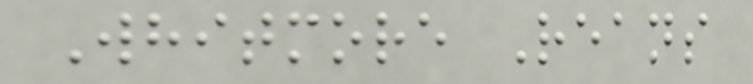Whitmore Reans
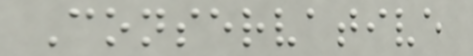Conservative
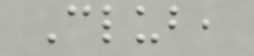Club,
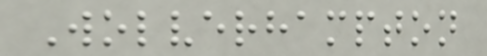Wolverhampton
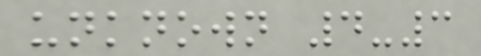unknown 4-3
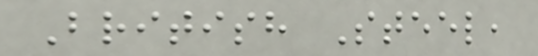British Steel,
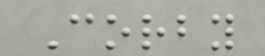Corby
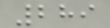289
